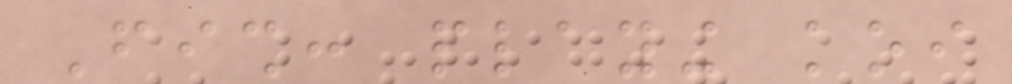Fish: playing koi
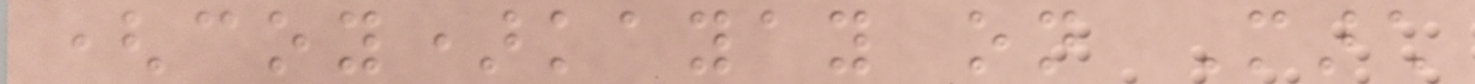(coy)kayay on March
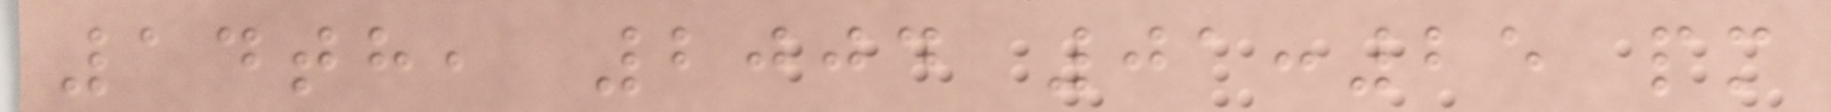14th, 2004 01:25 pm
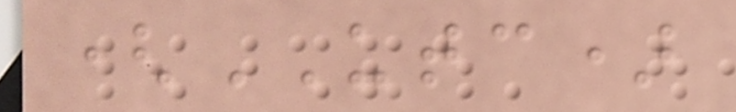(UTC)
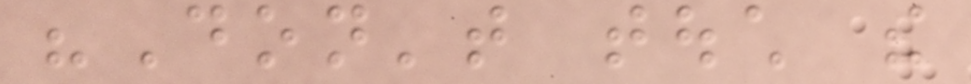"Don't touch the
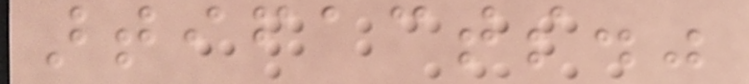artifacts."
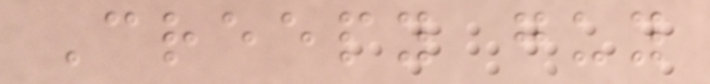Creepy guy
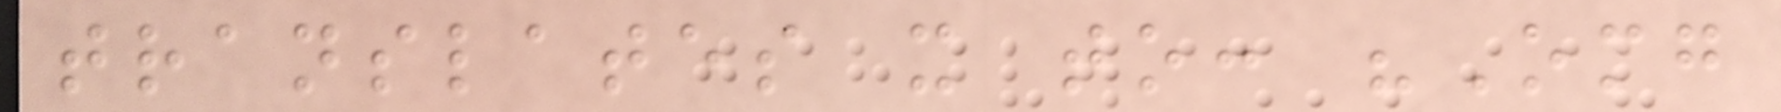translates it to: "Omg
